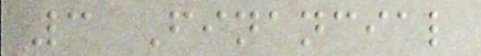3 Financial
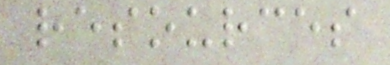resources
